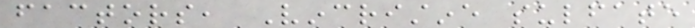factors, Vincristine sulfate
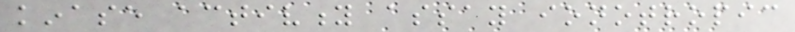kinase activity assay ionotropic
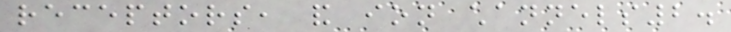receptors, and ion channels2.
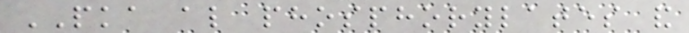PKA also phosphorylates and
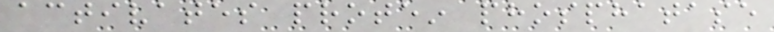activates protein phosphatase
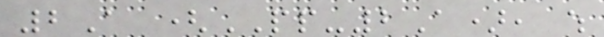2A (PP-2A), which
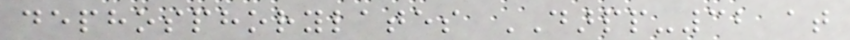dephosphorylates DARPP-32 at
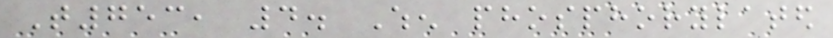T753, 4. When phosphorylated
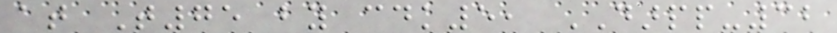at T75 by cdk5, DARPP-32
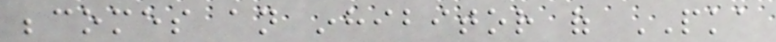becomes an inhibitor of PKA
